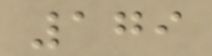179
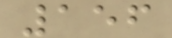156
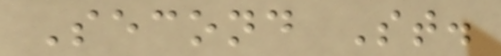Second St.
